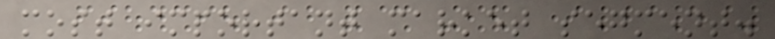most important market segment.
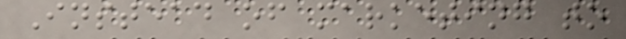Instead of marketing to
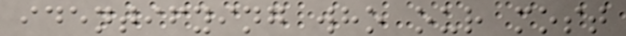identifying who our most
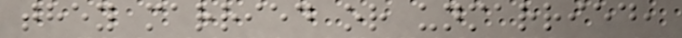they married or unmarried,
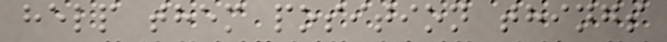help them position things
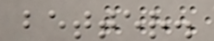better.
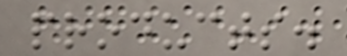products.
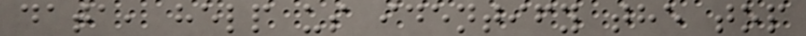data, help us identify the top
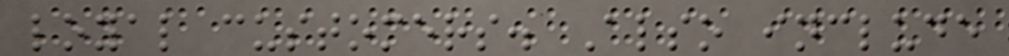loyal customers. Also include
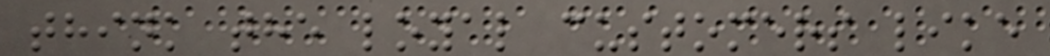think the loyal customers like
